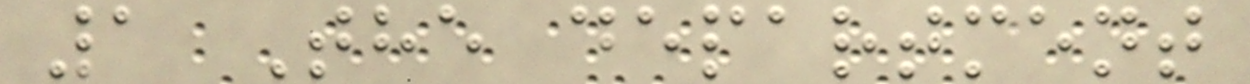1 The department
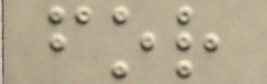for
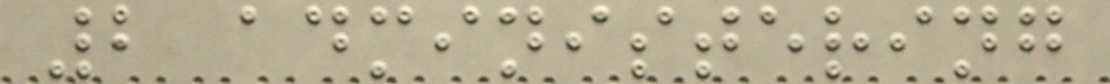2 administering
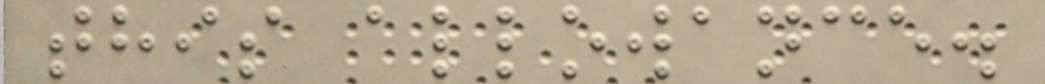this allowance.
